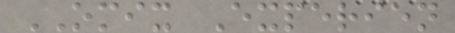OMIX Experien
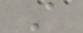A
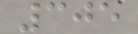305
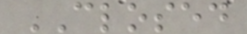CLOSED
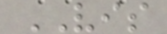VIS
